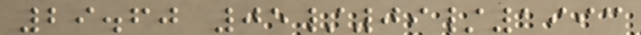29.60 05/09/1993
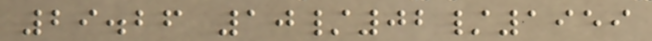29.26 10/02/1959
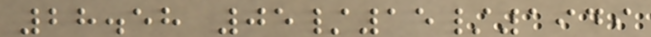28.58 05/15/1949
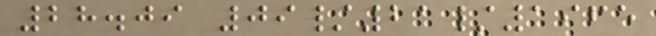28.09 09/21/1965
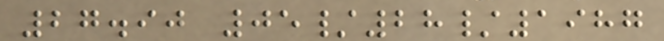27.90 05/28/1987
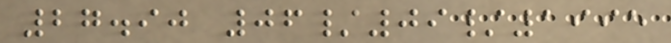27.90 06/09/1995
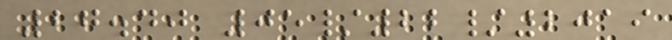27.40 05/22/2019
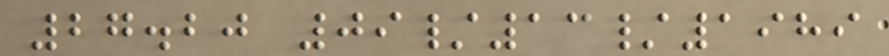27.20 09/13/1989
